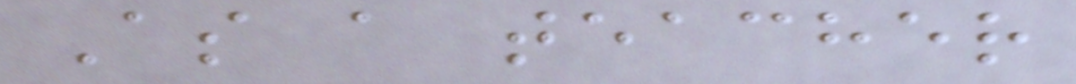As a teacher
